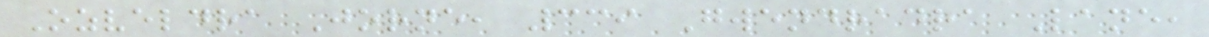Ozveldra Jorne, 339 Gwendradra Lane,
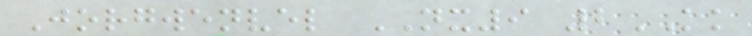Jorgwenvel NX9 2KK
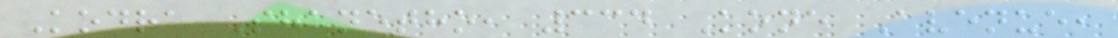Kodra Shanetho, 334 Kone Avenue,
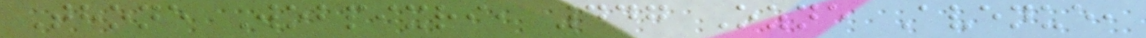Thone Wobpixri, 447 Ozne Avenue,
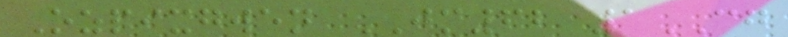Ozpixgwen JM62 1CG
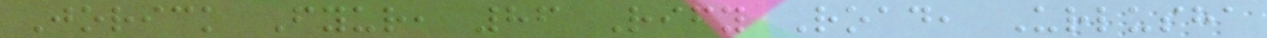Jorick Fyur, 86 Rify Road, Urlusha
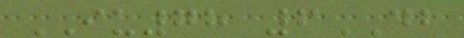IU78 6DB
